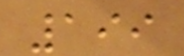199
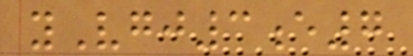yVgj3e7
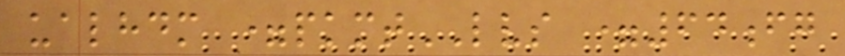ualhdm =pkmtLVS =64fg
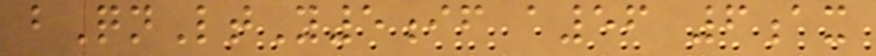bQnLtY5if a56 6ax
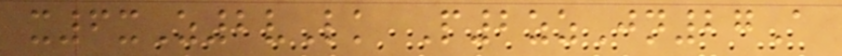x6xZ2vLk P2zzJn27A
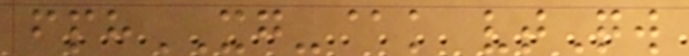fphXG-@k vtQw
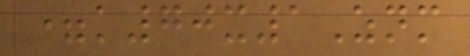=k70x1Znm
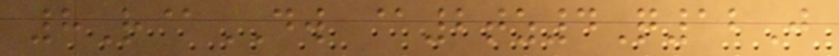8R@DW @2tz4Q12J
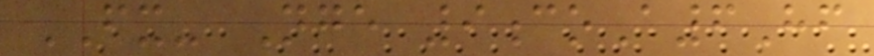FX- Nge 9coA6Hf
